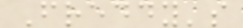Freddy's
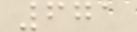671
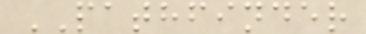PATHFINDER
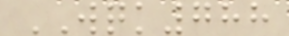WQK788
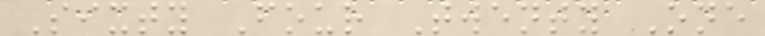Sixty Four Twenty One
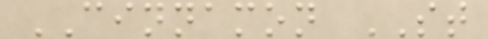CINNAMON ST
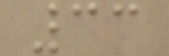33
